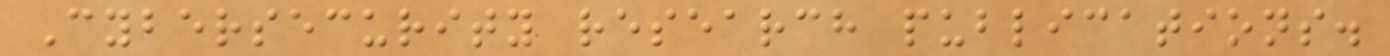Cybersecurity research publications.
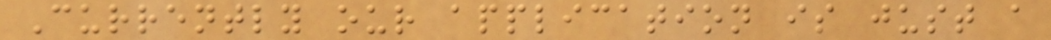Currently our application is just a
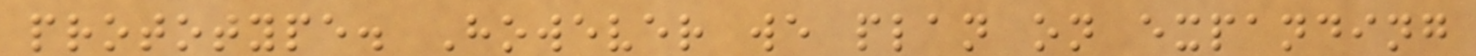prototype. However we plan on expanding
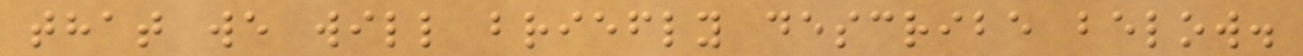that we will briefly describe below.
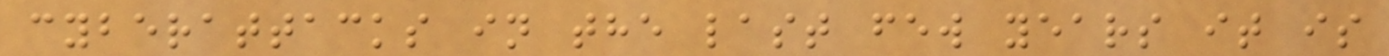cyberattacks in the last few years it is
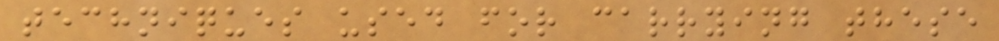techniques used for carrying these
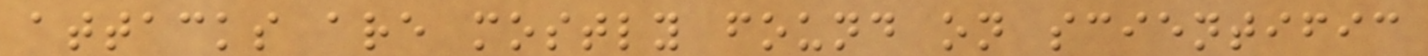attacks are mostly found on scientific
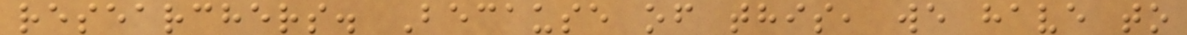researchers. Because of this, we have to
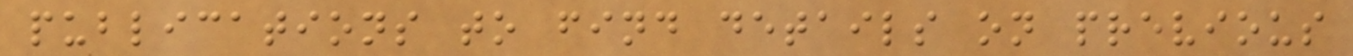publications to find details on previous
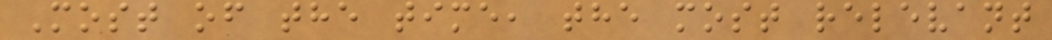Most of the time, the most relevant
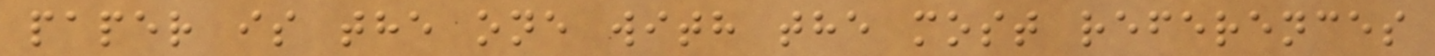paper is the one with the most references
